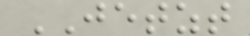JETZT
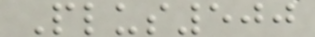Plus500
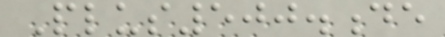Plus500.de
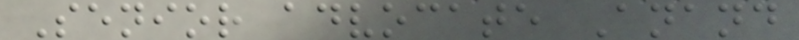Senior advocate Anand
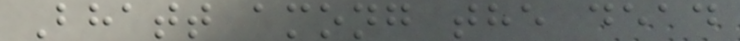Bhatt among the dead
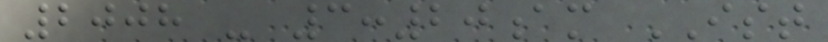2008 - 3:20am IST
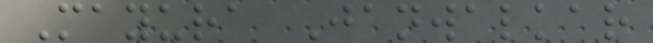Mayura Janwalkar
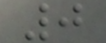0
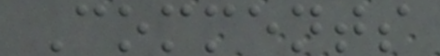Comments
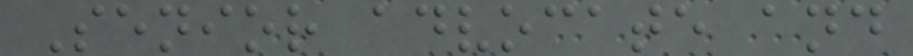Senior advocate and
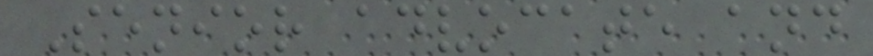Senior advocate and
